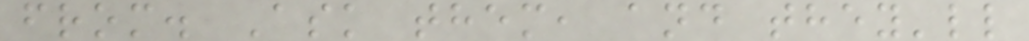from. Ask them, and they'll
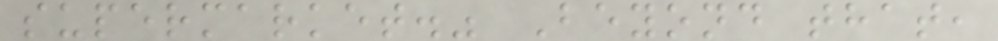supermarket." Beyond that,
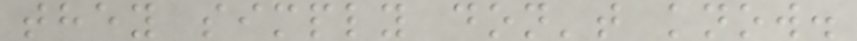they simply don't know.
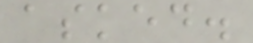asked.
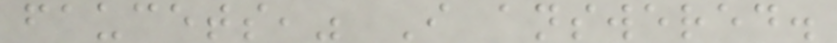faucets," I answered.
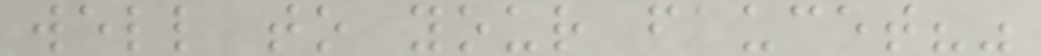well to your faucet?"
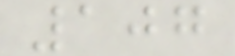107
